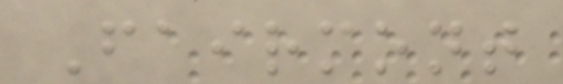Fairmont
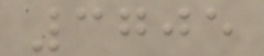3705
